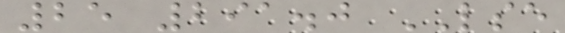25 291.0 LSE
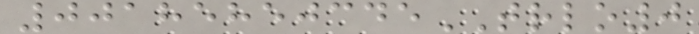00185850345TRLO0
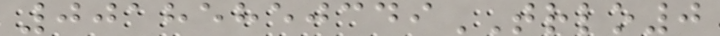00185850349TRLO0
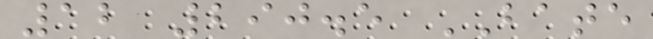12 290.5 BATE
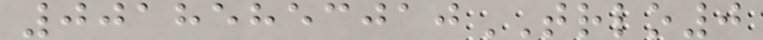00185853010TRLO0
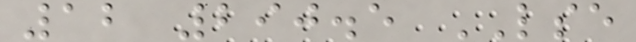12 290.5 LSE
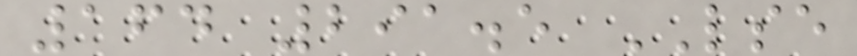164 291.5 LSE
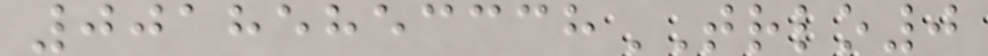00185853338TRLO0
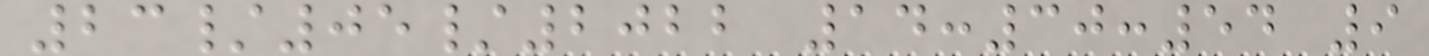23/05/2022 14:30:54 9
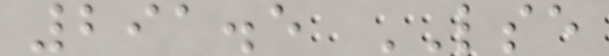291.5 LSE
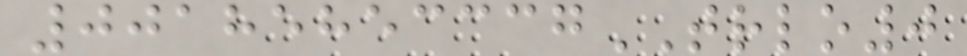00185853337TRLO0
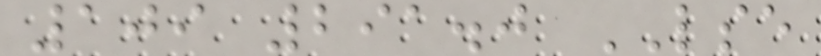109 291.0 LSE
